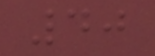40
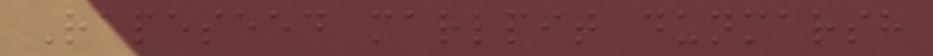Rapeseed marlpit dunmarsh
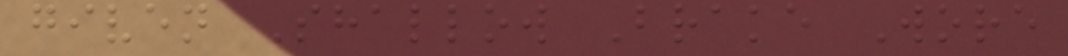given Shallow Brake Wore
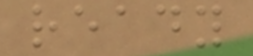ready
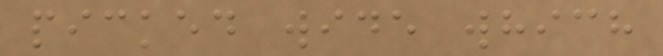picked wide which
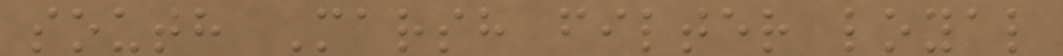south Marsh filter loyal
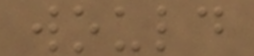would
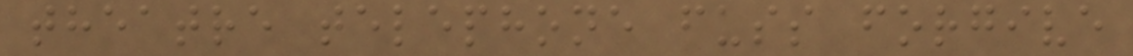theatre telephone fuss forgive
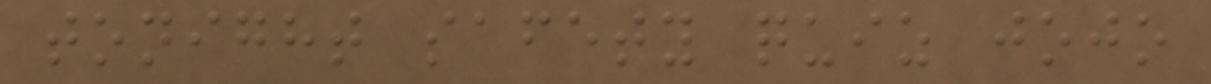tonight safety quiz jojo
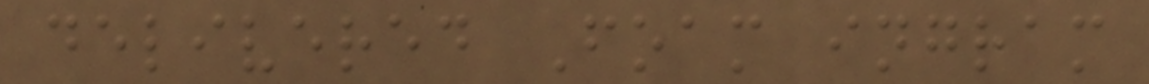delivered Foam ingram
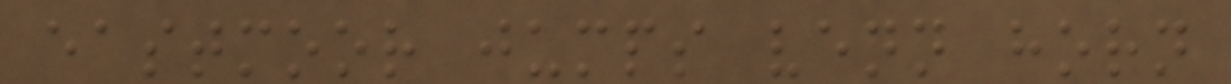eastmoor jumps venn horn
